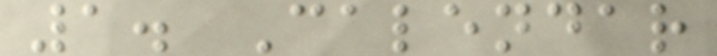1. Calendar
